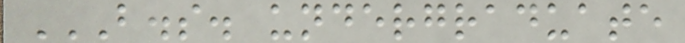B.S. UNDERGRADUATE
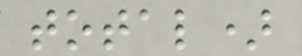total)
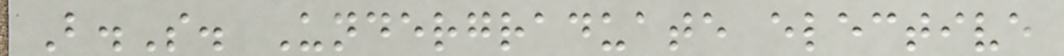B.S. Undergraduate elective
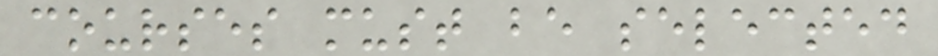courses must be selected
